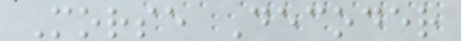Morse Decoder
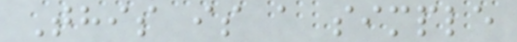This is a simple
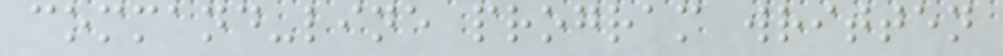command-line program written
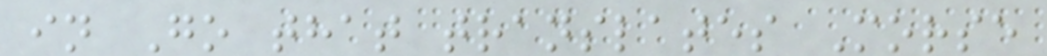in Go that translates Morse
